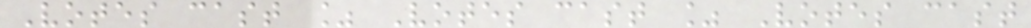Votes cast % Votes cast % Votes cast
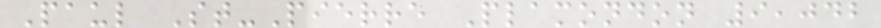Paul St-Pierre Plamondon 9,042
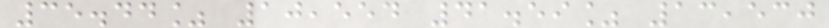35.44% 10,554 41.59% 13,530
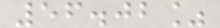56.02%
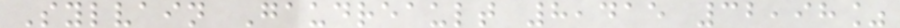Sylvain Gaudreault 8,415 32,98%
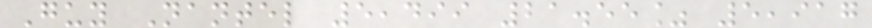Guy Nantel 5,499 21.55% 5,917
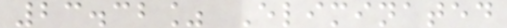23.32% Eliminated
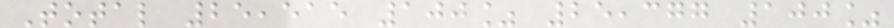Total 25,515 100% 25,377 100%
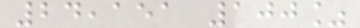24,151 100%
